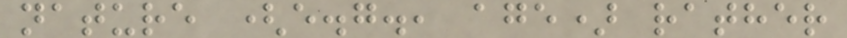nature (e.g., age) rather
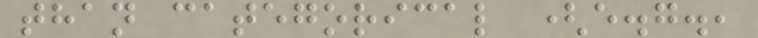than categorical (e.g.,
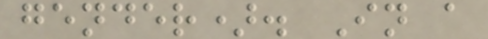gender). In a
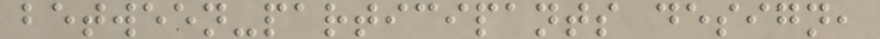between-participants design,
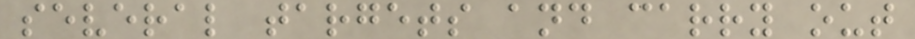several targets and carry out
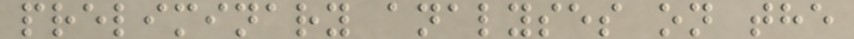preliminary analyses on the
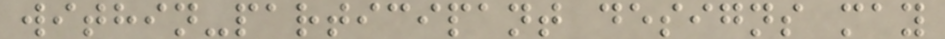within-participant designs may
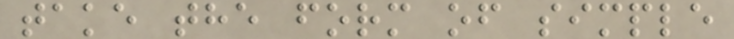take the form of simple
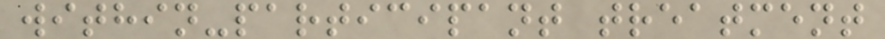within-participant treatment
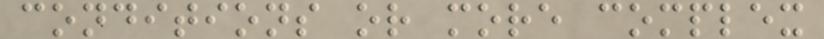conditions or more complex
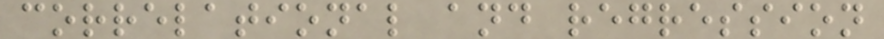correlational and regression
